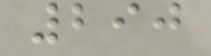290
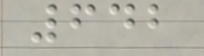642
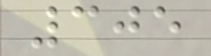305
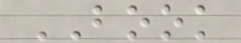BOOK
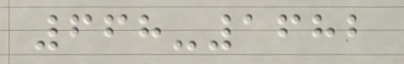668-1682
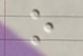o
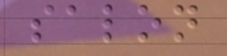salon
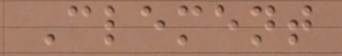Clement
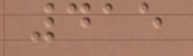415
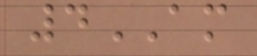4AM
